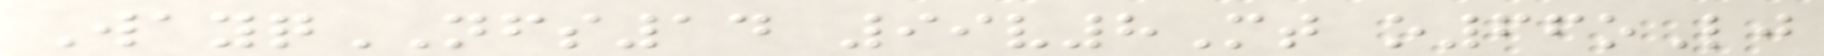WayqNFS14 99v8Mt o66oLj
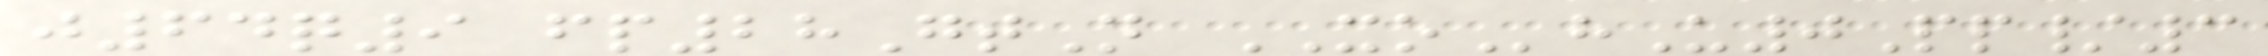j64q9 fp28GtN XOhU0Pp/3
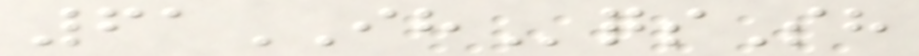61IHqsSh
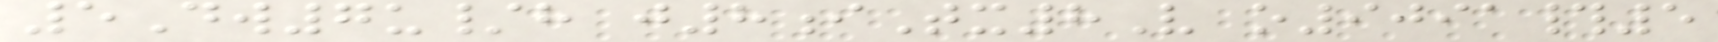5Dw7u/h j8iTx8V o9091#5
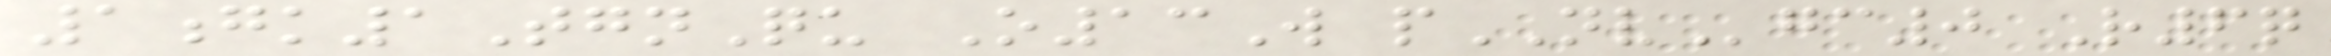1gk1TgnQu O13W pNVgc0 R6q
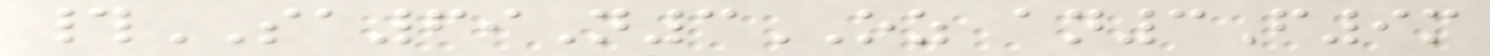#SA69N3OZ an3F9m
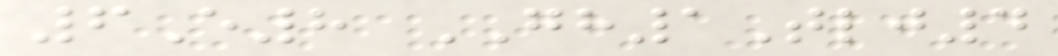6E8 GH1Tlj4
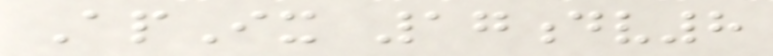ApIx 17dv8
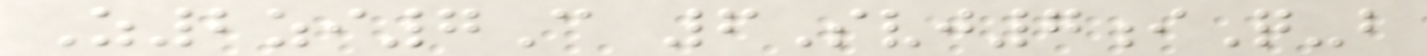Z2zi7C 6Svj7iQ-b
